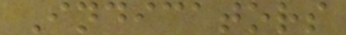Indicators
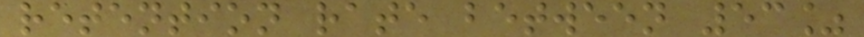retention rate between 53%
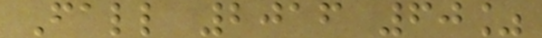Fall 2016 60%
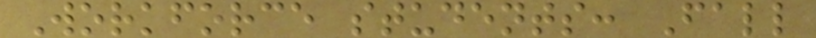Workforce students: Fall
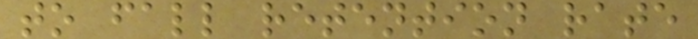to fall retention rate
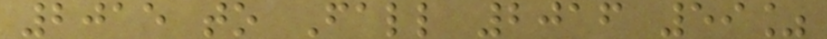2015 to Fall 2016 59%
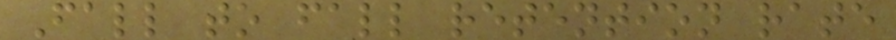Fall to fall retention rate
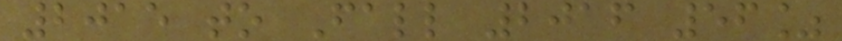2015 to Fall 2016 56%
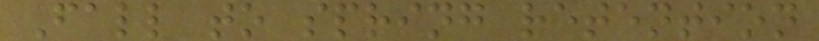Fall to spring retention
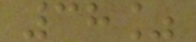38%
